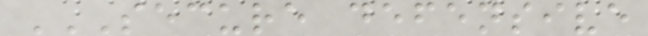SECURE DEFENSIVE
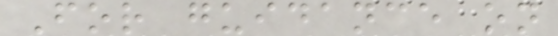For guidance on
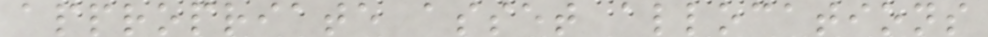appropriate asset allocations
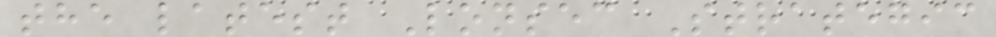the latest Lonsec Strategic
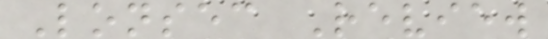Lonsec Review
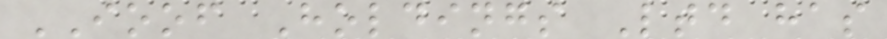IOOF Holdings Ltd has
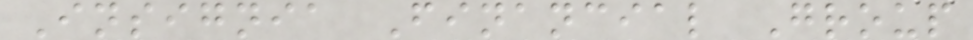Insignia Financial Group
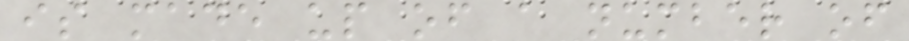is made up of a number of
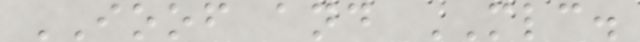IOOF and MLC.
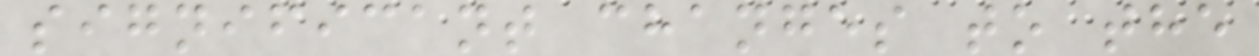significant changes to the
